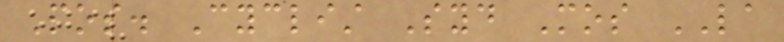Pos. Cyclist Syd Mos LA
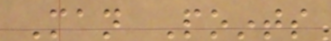Man Points
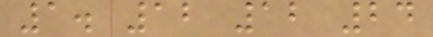1. 12 12 24
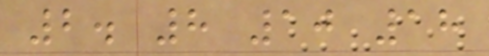2. 8 10 18
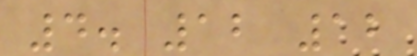4. 12 12
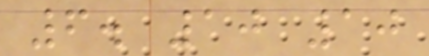6. 10 10
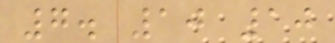7. 10 10
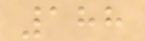188
